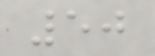50
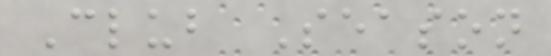Club Season
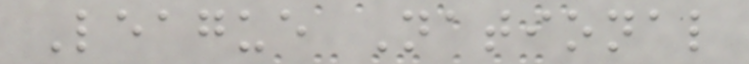League National
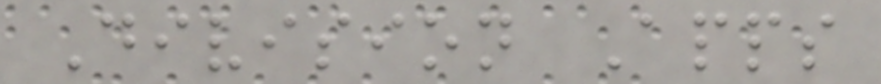Division Apps
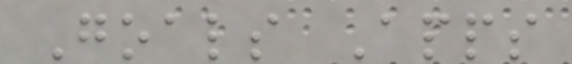Goals Apps
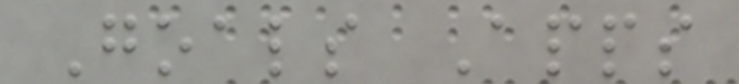Goals Apps
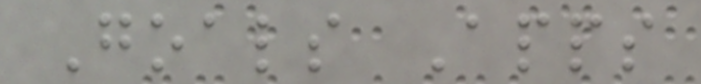Goals Apps
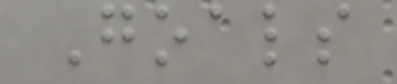Goals
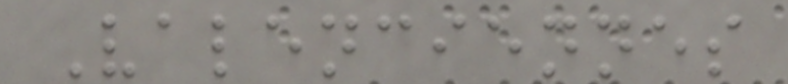Valenciennes
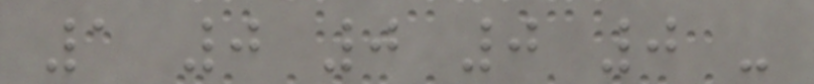1 0 0 0 0 -
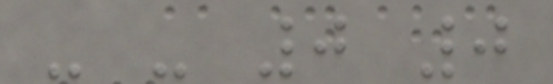- - 0 0
